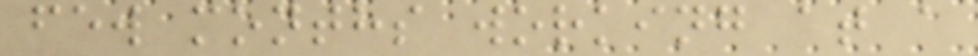few months working at a
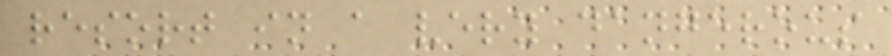resort in a very dangerous
